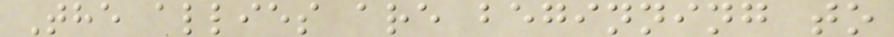The allies are beginning to
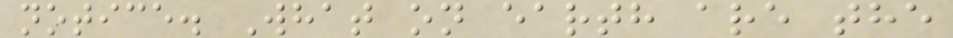notice. What on earth are the
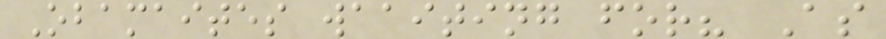Obamaites waaiting for? As
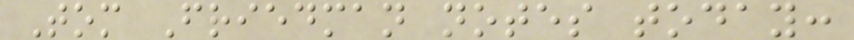Tom Friedman notes today:
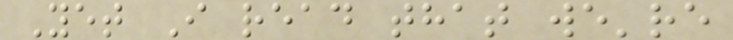Yet I read that we're
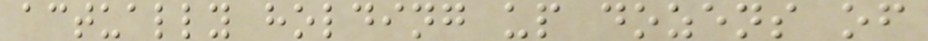actually holding up dozens of
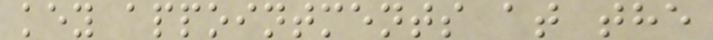key appointments at the
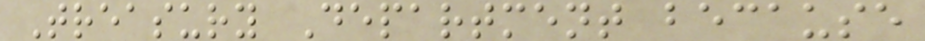Treasury Department because
